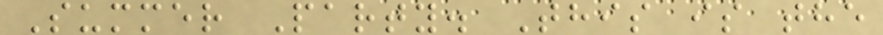Summer Party. This is the
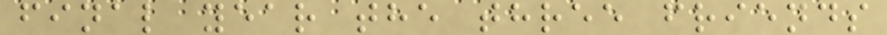final year the three friends
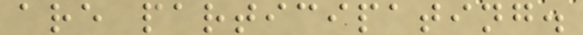are participating.
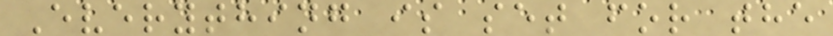Everything is set for the
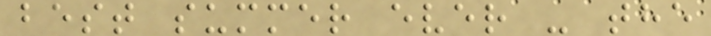best summer ever - the
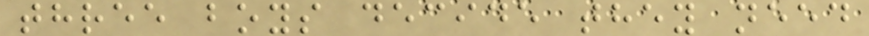three boys decide they need
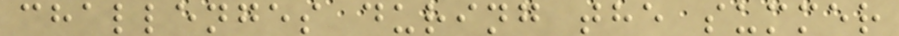challenges during the summer
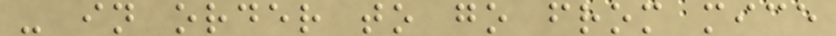- in order to go from mice
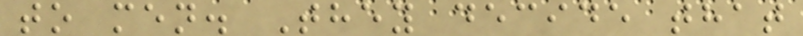to men. They decide that
